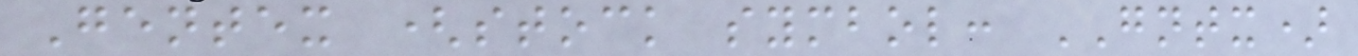Gentex (stock symbol: GNTX)
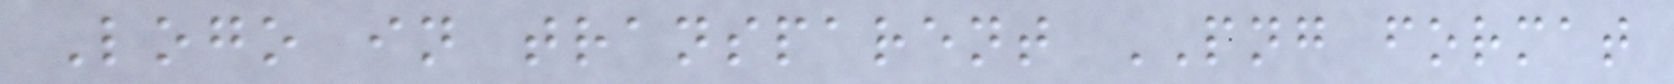Logo in transparent PNG format
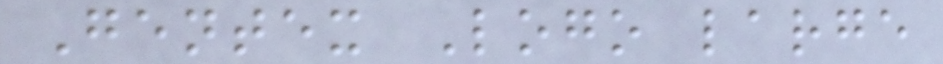Gentex Logo large
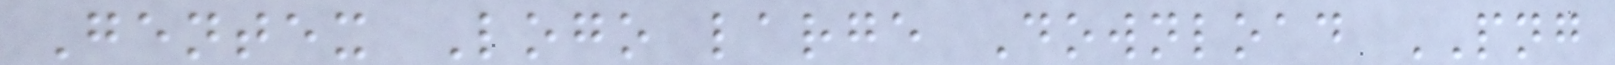Gentex Logo large Download PNG
